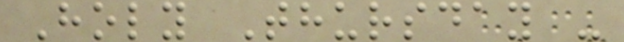Holy Thursday -
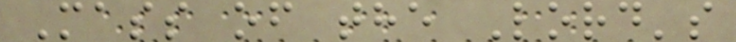Mass of the Lord's
